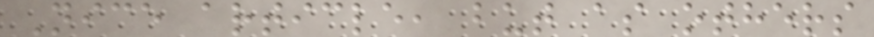Nice article, but as others
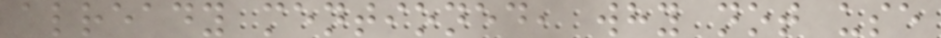already mentioned, why not use
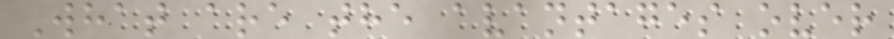What are the avantages over
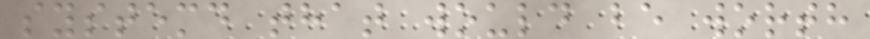systemd that would be worth
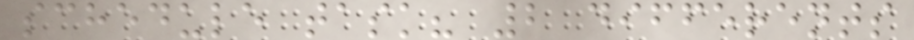schedule task? 2 differents
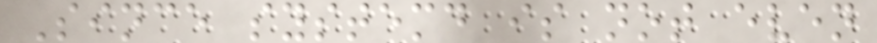Since systemd is not even
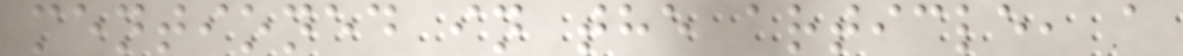mentioned in the article, a
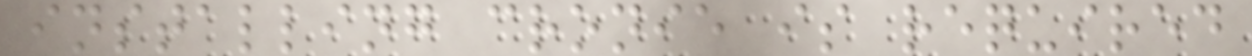installing cronie is required
